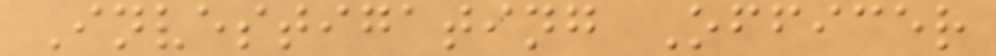Investigating Officer
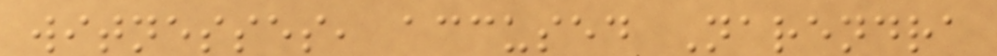witnesses, accused Narendra
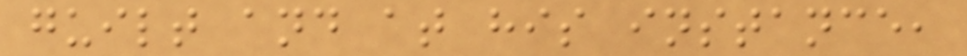guilt and at his instance,
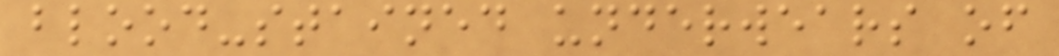blood-stained underwears of
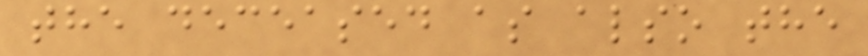the deceased as also the
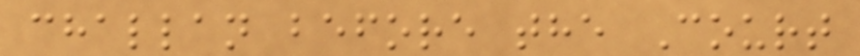challan before the Court
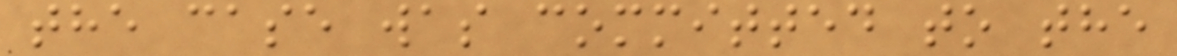the case was committed to the
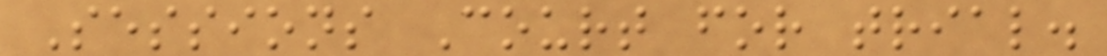Sessions Court for trial.
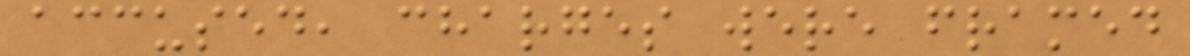accused, charges were framed
